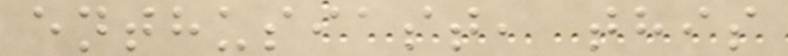enthusiast, this
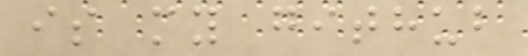is my github
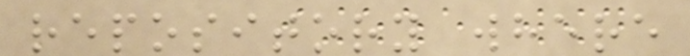repository where
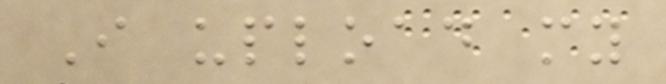I upload my
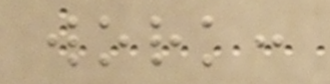work:
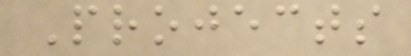Projects
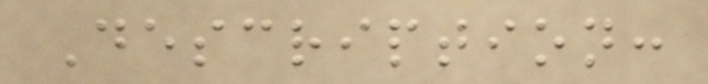Description:
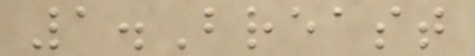1.Breast
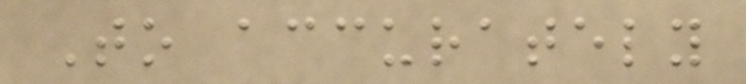To accurately
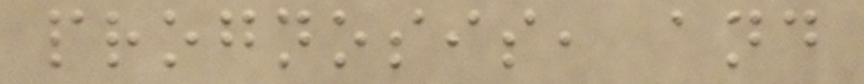prognosis, and
